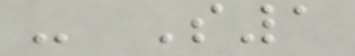- S1
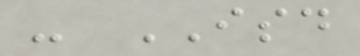- ISD
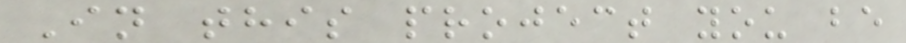In this project you be
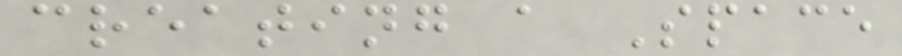creating a Space
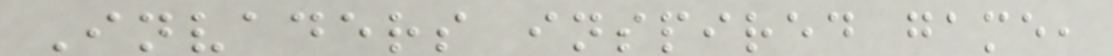Invaders inspired game,
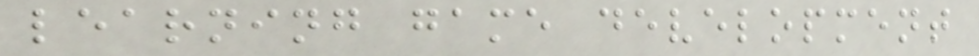learning game development
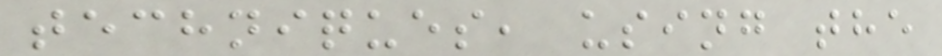techniques, using the
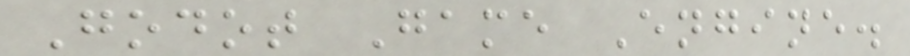Godot Game Engine.
